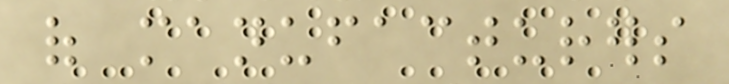of manufacturers
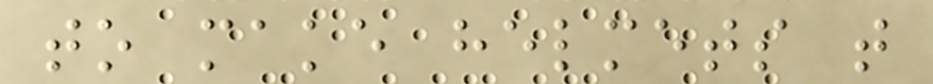to make helmets that
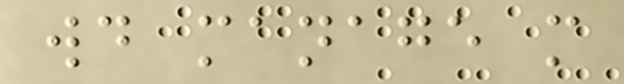would manage more
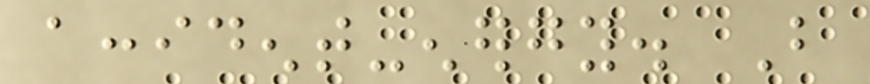accident-energy. But
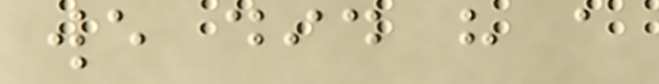we did have a
